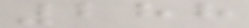288
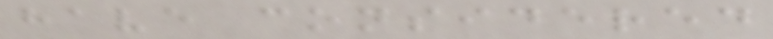have considered
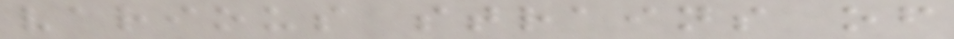various strains of
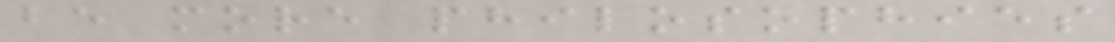be more philosophies
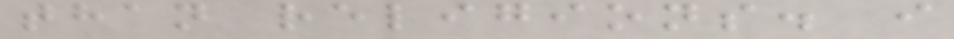than religions. i
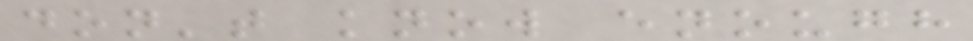don't know enough
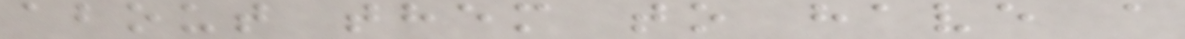about them to have a
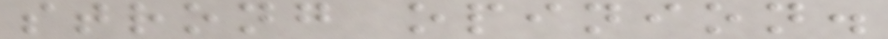strong opinion.
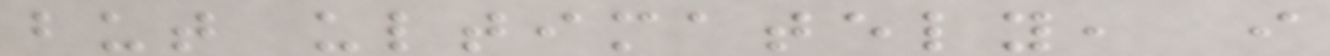but ultimately, i
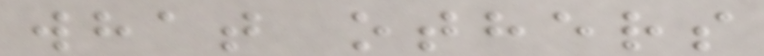what others
